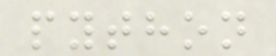python
